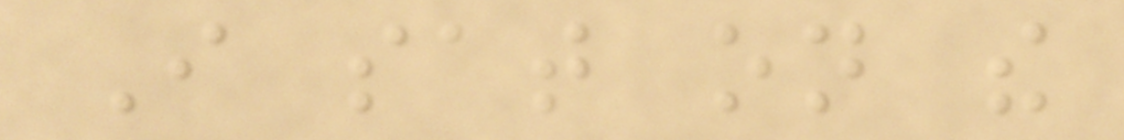I sat on the
